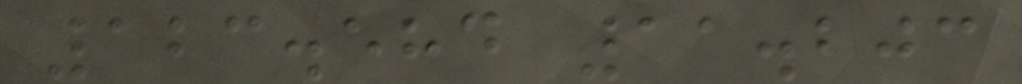123.584 11.203
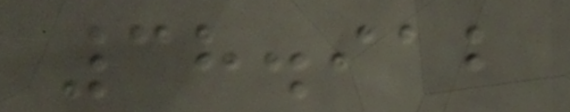38.912
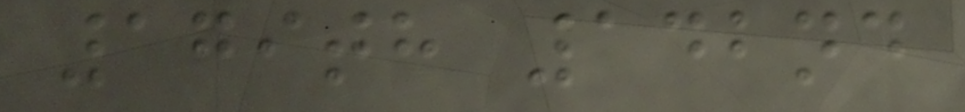179th 142nd
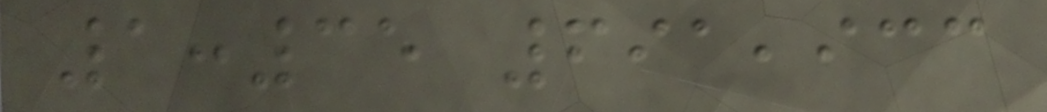1:35 691,933
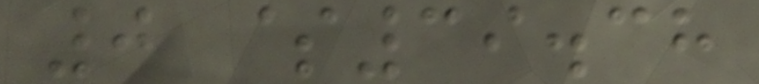0 $39.38
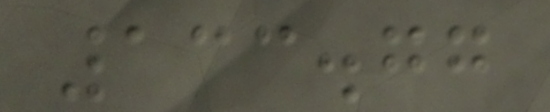133.77
